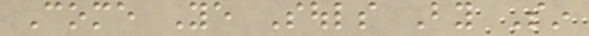Come Ye Souls By Sin
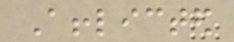Afflicted
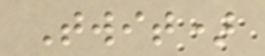Twit)
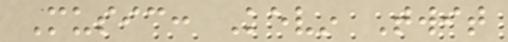Music: Kevin Twit
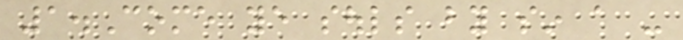1.Come ye souls by sin a -
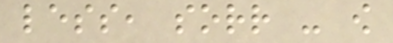less, sorr - ow
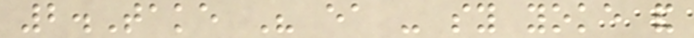2.Take His ea - sy yoke and
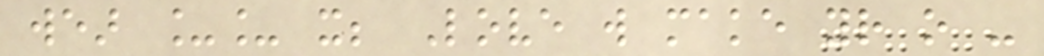wear __ it; Love will make your o -
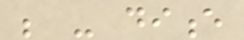be - dience
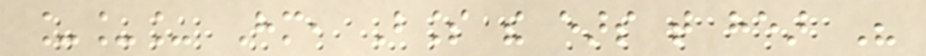___ Him, Bless the ears that hear His
